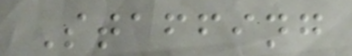Staffing
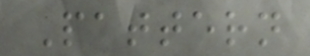Pattern
